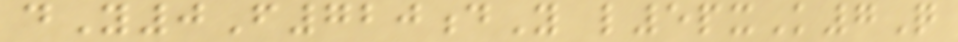dY0F720dY l5pxK7Q
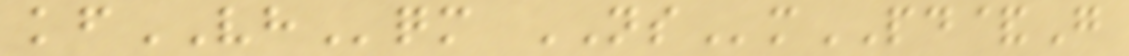kfVHqm NSmPD&G
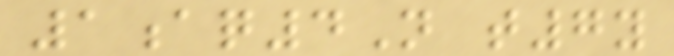1aq4N t7y
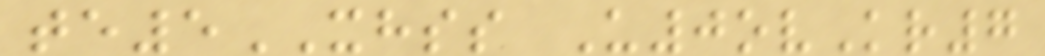te5XHSS U0ovKr7
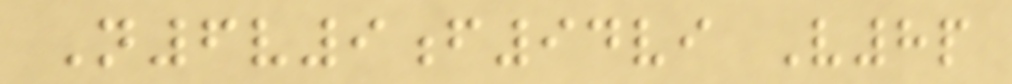N6v9f94vi V8p
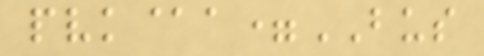pvk@a=BUS
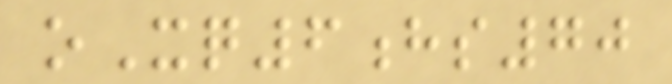oXq6hs70
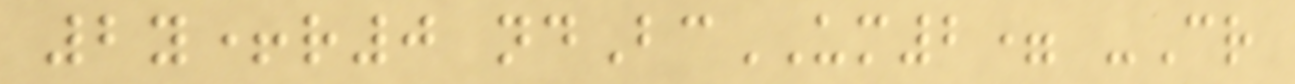2y+r0 ndBcUM2= -Cr
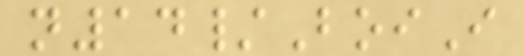n14/BoiI
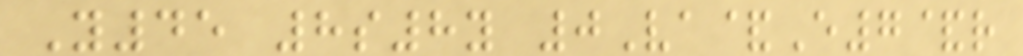Y45 8s8y 0Va&E7&r
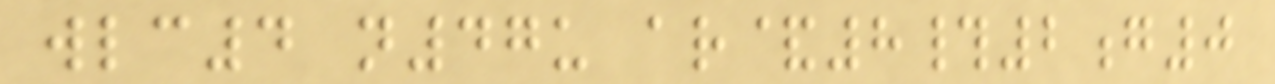wlc4 n47u ar&8#2g0
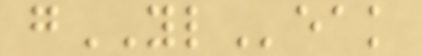gYLeak
